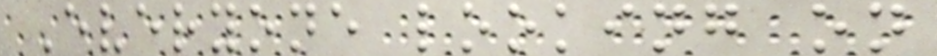Everyone looking on
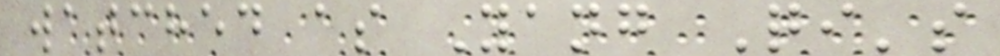watched as Yang Qi's
